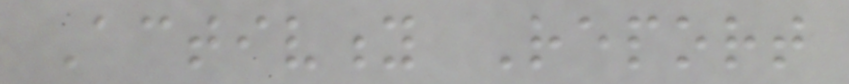Activity Report
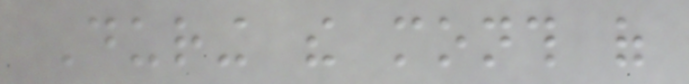During the month of
